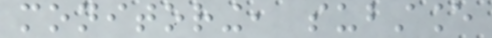monitoring, substance
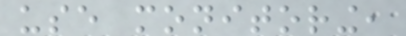use monitoring,
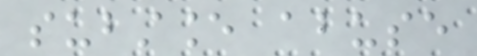substance abuse
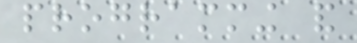programming and
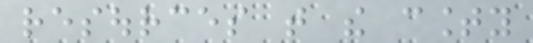resources that the county
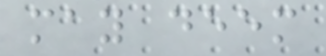may deem
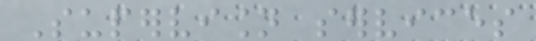Supervision services
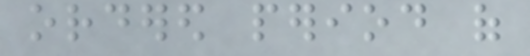ordered period of
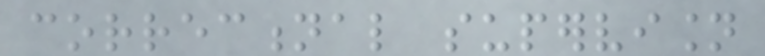correctional supervision
